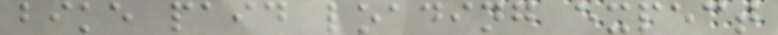bike paid loading expect
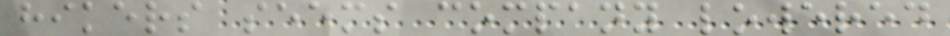hikers seems company lowered
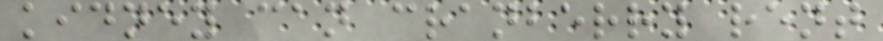kidney can cranberry rent
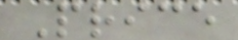Price
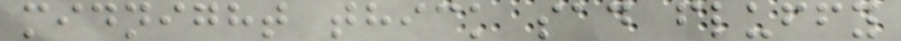midnight thick sad fluffy
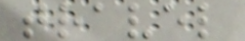travel
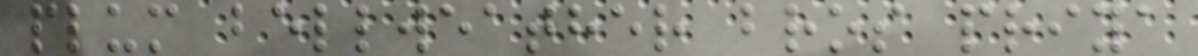plum bellweather bros priya
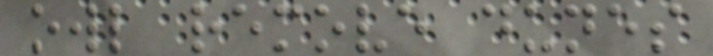owl remove dunes
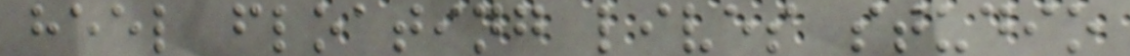heel floating lives studio
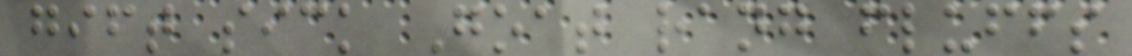gift sick Goat rang fluffs
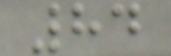84
